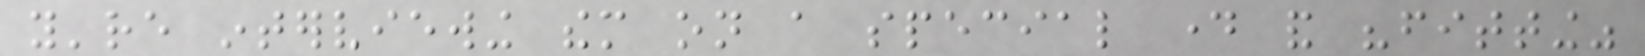you're interviewing them on a special day and "fitting"
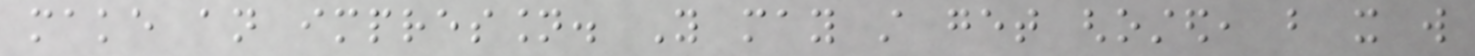make an impression. You may still get ghosted, but it will
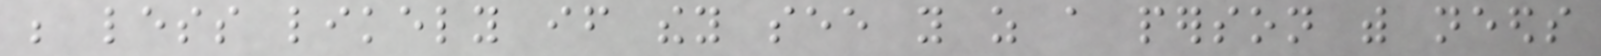be less likely if they see you as a person with needs
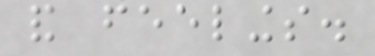and feelings.
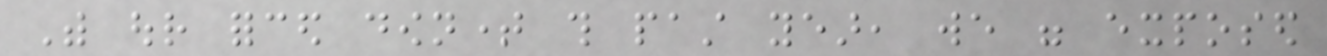With our forced downtime this past year, we were exposed
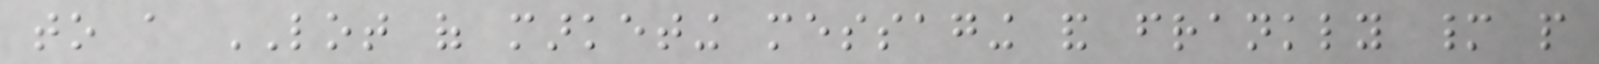to a LOT of marketing messaging and frankly many people
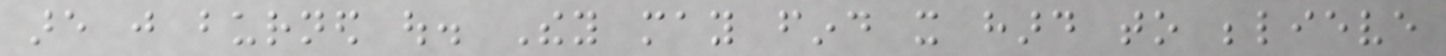are just burned out. They may find it hard to believe
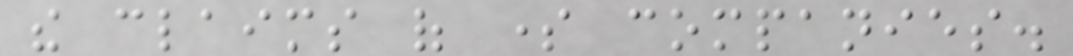the claims of some companies.
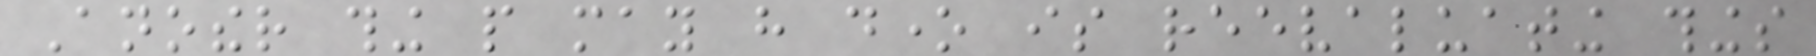Another thing people may have done is reevaluating things
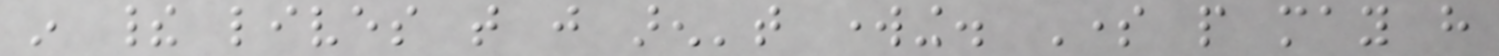in their lives that just aren't working. Some people may have
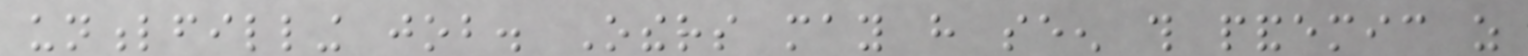unfulfilling job. Others may have seen this pandemic as
